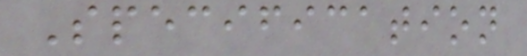Specification
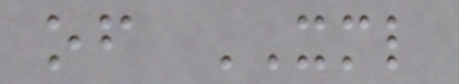of XML
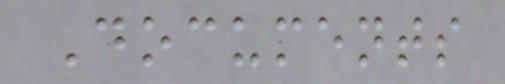Documents
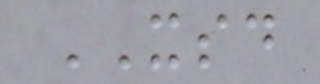XSD
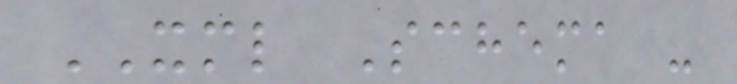XML Schema -
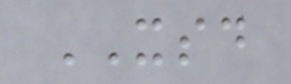XSD
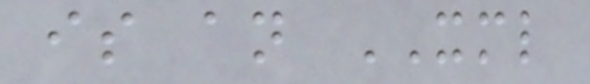is an XML
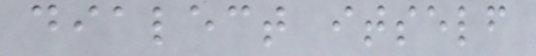dialect itself
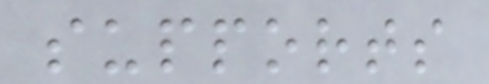supports
